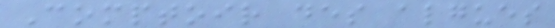Comptoir des algues
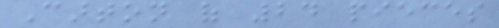Carton of 24 pieces
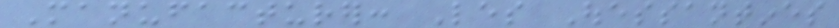Manufacturer: Les Ouessantines
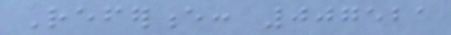Reference: 007521
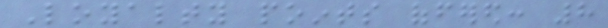Loyalty points offered: 8
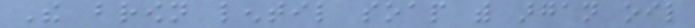The brown lentil soap with argan oil
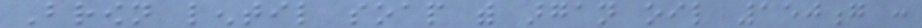Brown lentil soap with argan oil 150g :
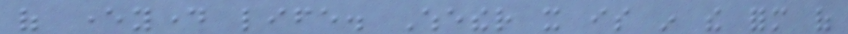of everyday life. Whether it is in the form of
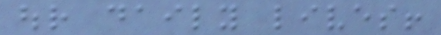our daily lives!
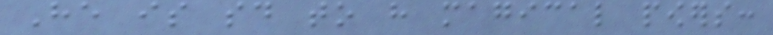He is said to have magical powers:
